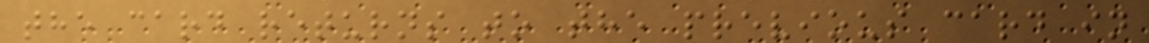the card returns to the previous card in
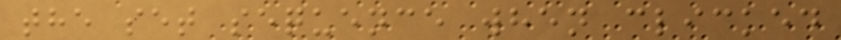the set sequence when clicked
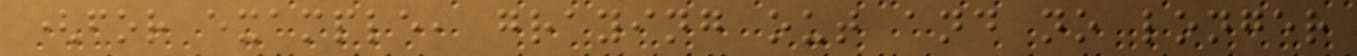(for example, graying out and no longer
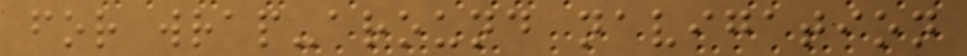for wrap-around navigation
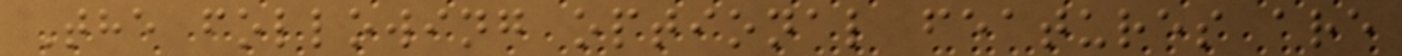The following optional features are
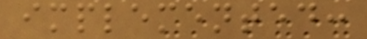implemented:
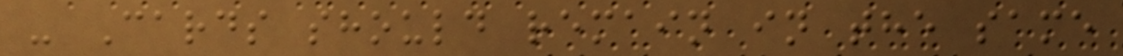- Cards should remain in the same
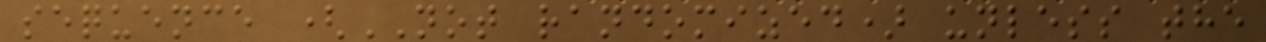sequence (NOT randomized) unless the
